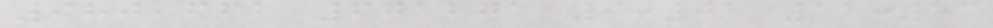980,662 671271 9:02 11:53
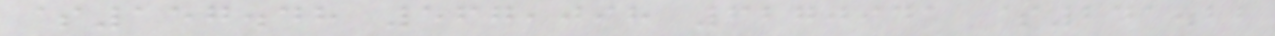$157.48 567,098 6270941 $241.22
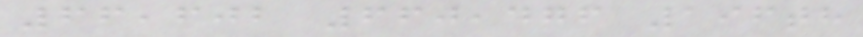66,602 660,476 196th
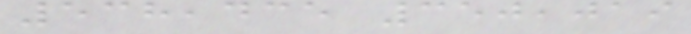538,435 350,019
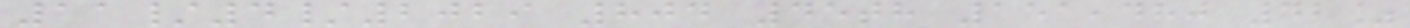11/4/2029 804 45th 151,480 42%
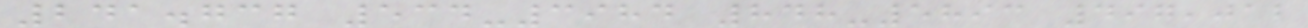241.737 534-3984 848-5893 497,012
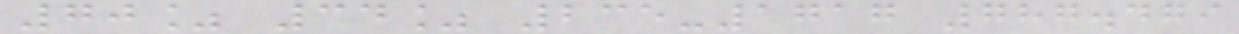70% 34% 235-1717 787.479
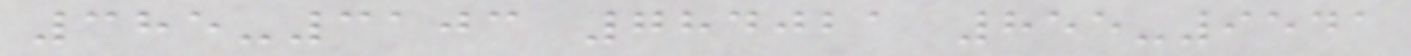385-3103 784021 855-9541
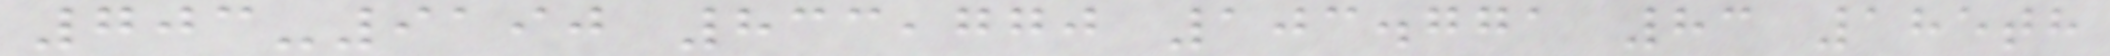703-9190 833,770 103.771 83 185th
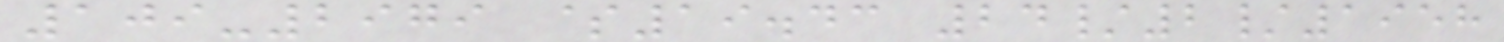109-2979 $19.43 24/2/1958
